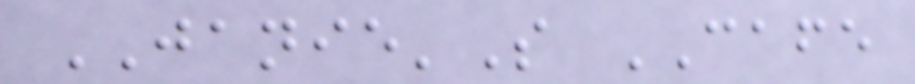JANIE'S CAFE
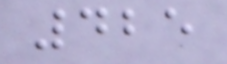425
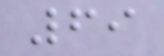69
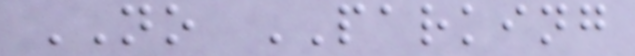NO PARKING
